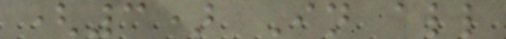(3) In all
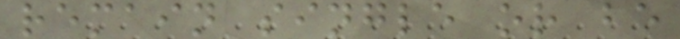remain single or be
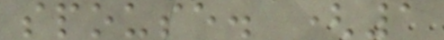spouse. (1
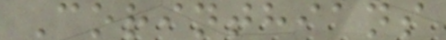Corinthians
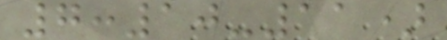7:10-11)
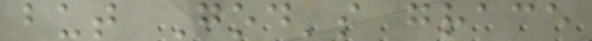but God's grace
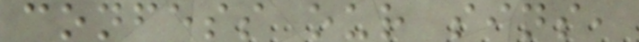confess our sins,
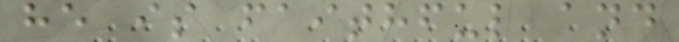he is faithful and
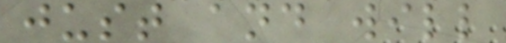just and will
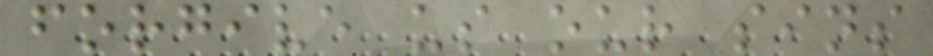forgive us our sins
